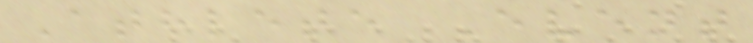Athlete Event
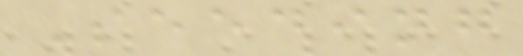Seeding
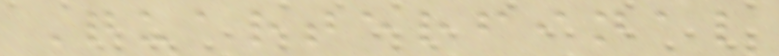Quarterfinal
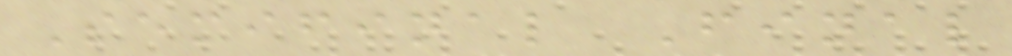Semifinal Final
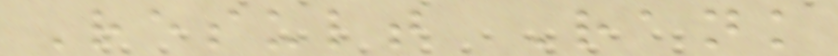Result Rank
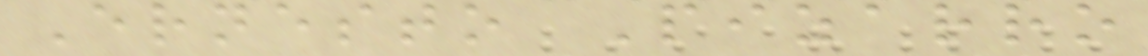Ernesto Pizarro
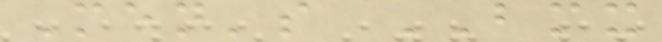Men's BMX
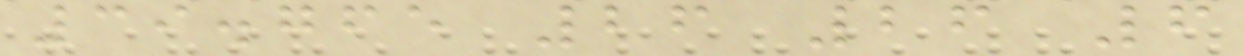39.765 26 26 6
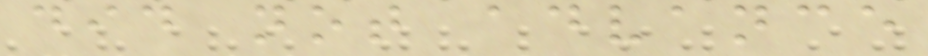did not advance
